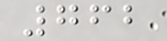762
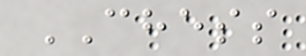CHESS
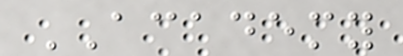ACADEMY
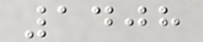1408
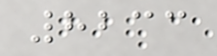8233
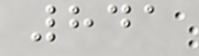841
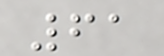61
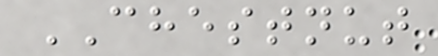CHESTNUT
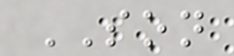SON
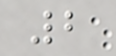2
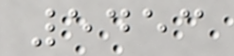5453
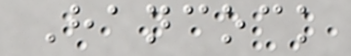Hancock
